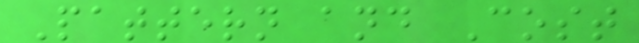Pattern and Cost
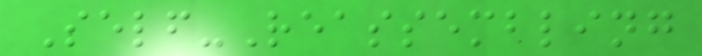Self-Reassembling
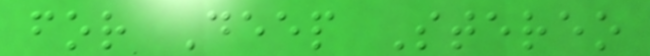for Deep Stereo
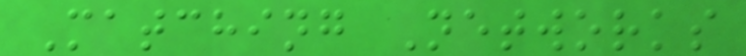Matching Networks
